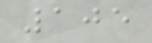105
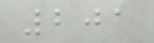201
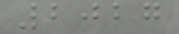2027
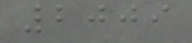2009
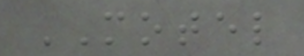MOTEL
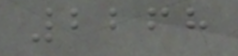2268
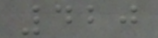420
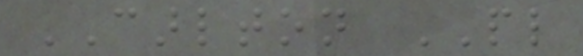CARLTON PL
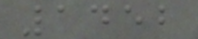1452
